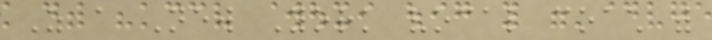As a New York vocal coach with
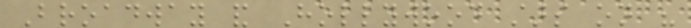Broadway and Hollywood stars on his
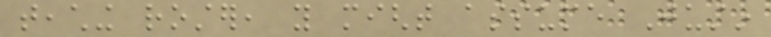teaching roster, you might assume Justin
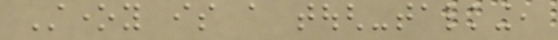Stoney is a tough-talking,
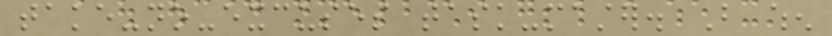take-no-excuses task-master. But when
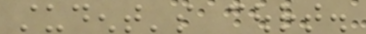student's court.
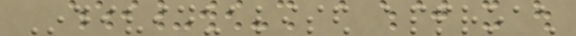Individualised approach
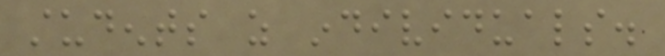students as individuals.
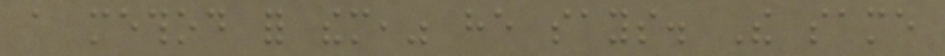a method for them," he says. The same
